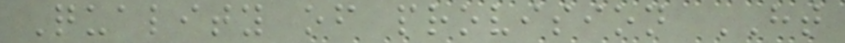Quality of provision HT
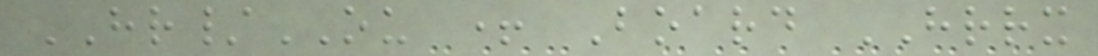HR/OU + Board HRRX
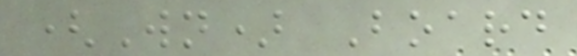(Wn) Board
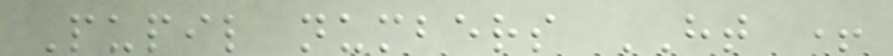Pupil numbers HT +
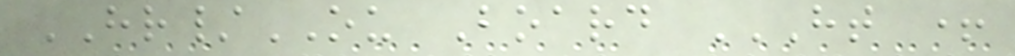HR/OU Board HT +
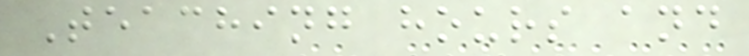Teaching hours and
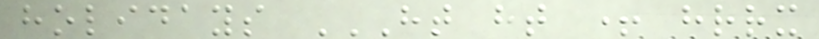holidays HT HT + HRRX
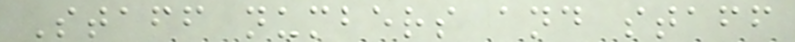Staff numbers and staff
